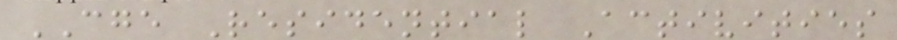CGE Residential Activities
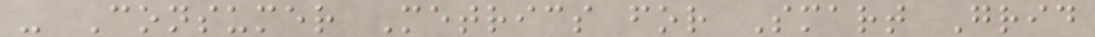- Consumer Metrics for Smart Grid
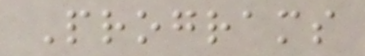Programs
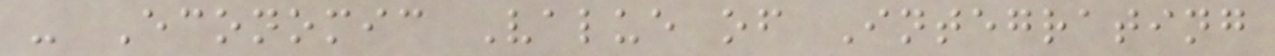- Economic Value of Integrating
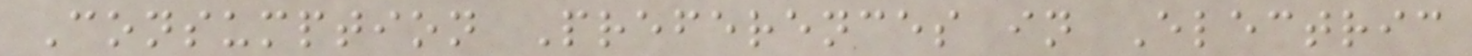Consumption Preferences in Electric
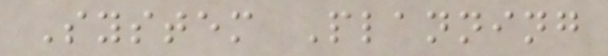System Planning
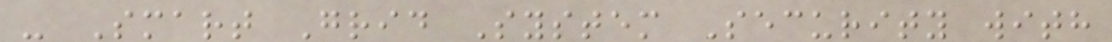- Smart Grid System Security with
